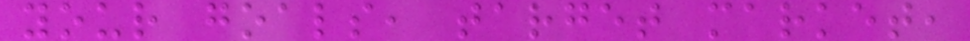your goals, target market,
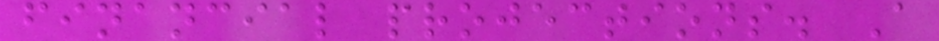financial projections. A
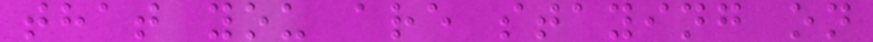that you are staying on
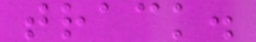track.
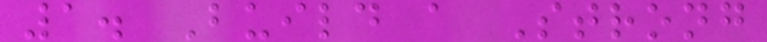1. Build a Strong
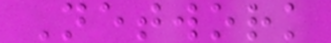Network
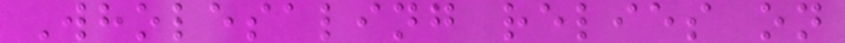Wholesaling relies on
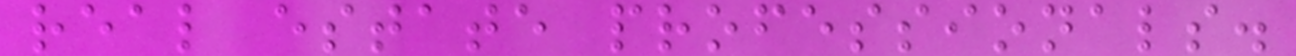real estate professionals.
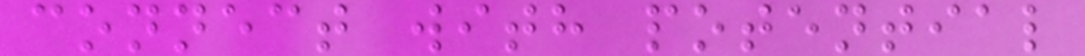connect with potential
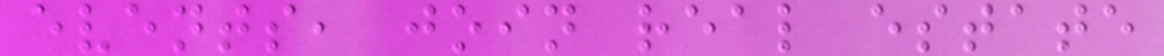events, join real estate
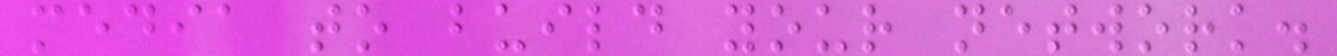media to build your network.
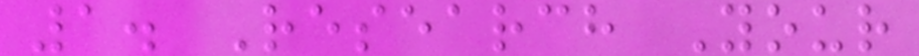1. Research Your
